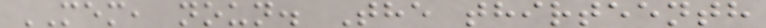MEM, noun. The thirteenth
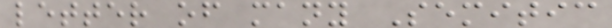letter of many Semitic
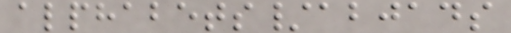alphabets/abjads
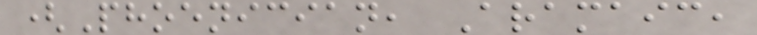(Phoenician, Aramaic,
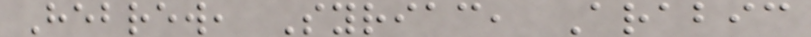Hebrew, Syriac, Arabic
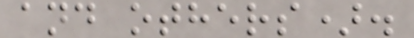and others).
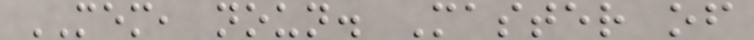MEM, noun. Master of
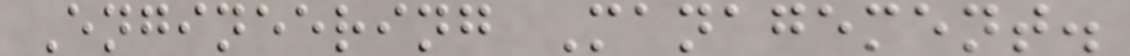Engineering Management.
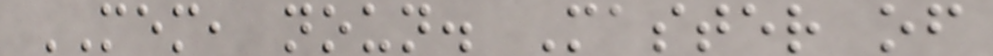MEM, noun. Master of
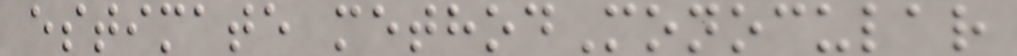estimate methodMonocular
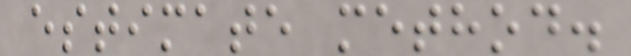estimate method.
